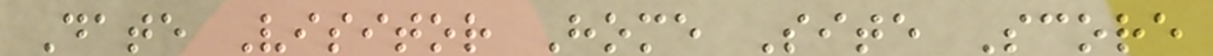Date Visitor Home Site Score
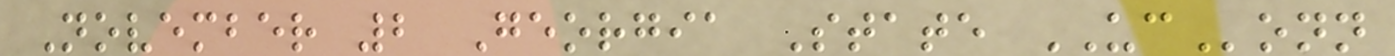November 2 Georgia State UConn
